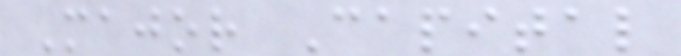Major Capital
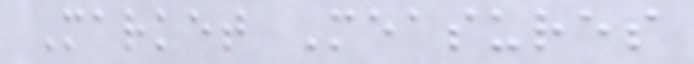Market Measures
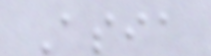Asia
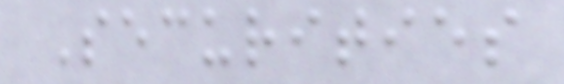Securities
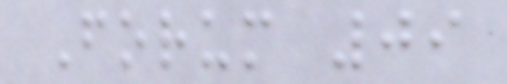Forum 09
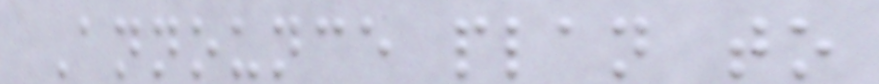Announce plan to
